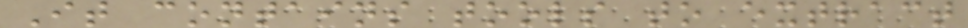It contains tools to extract
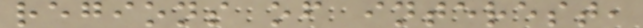regions of interest,
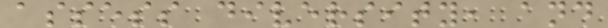assess diversity, and
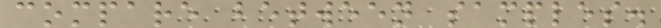compare between samples.
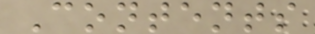Contents
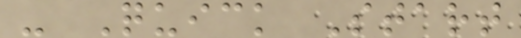- Quick Start
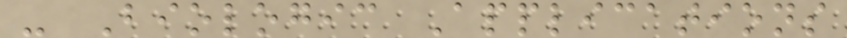- Biologic Applications
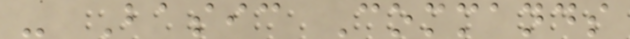- Basic Commands
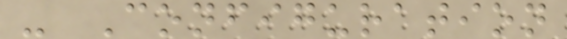- Configuration
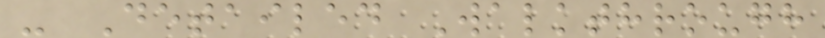- Detailed Walkthrough
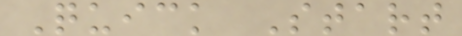Quick Start
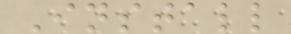Install
